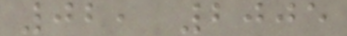02, 2005
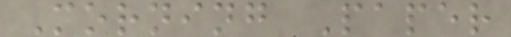Morning Paper
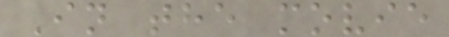In the movie
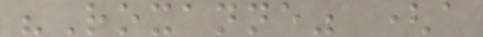"Roxanne" (a
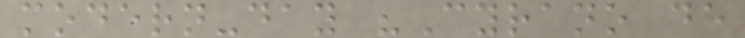modern-day "Cyrano de
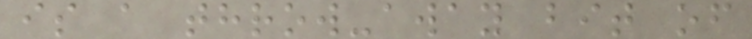is a throw-away bit of
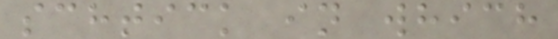schtick in which
